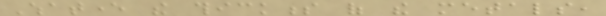Whatever the thickness of the metals,
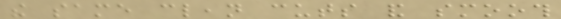the same clean cuts and smooth
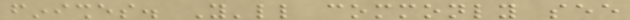finishes. You'll commonly see
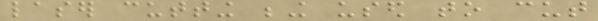laser cutting being used to cut
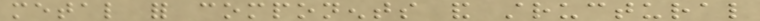metal for components and structural
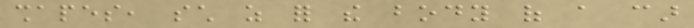shapes, such as for the body of a car
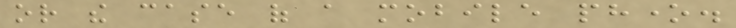or the case of a mobile phone.
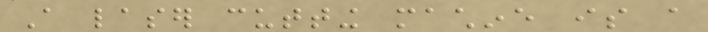A laser cutting machine is a
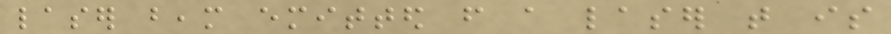laser beam emitted from a laser that is
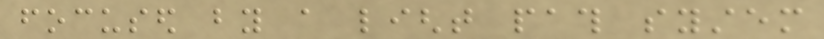focused by a light path system
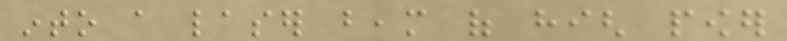into a laser beam of high power
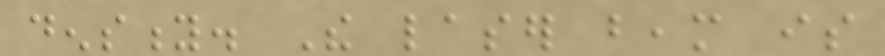density. The laser beam is
